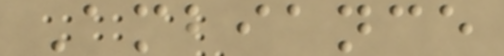Ambiance
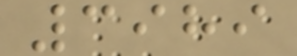3989
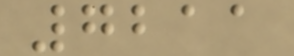7211
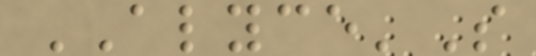ALYCE'S
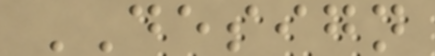DESIGN
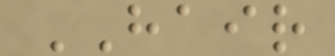HAIR
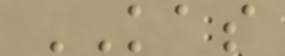KAS
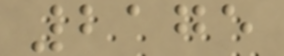2175
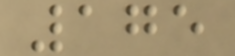175
